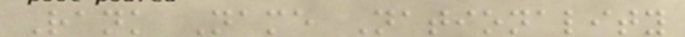Rank Name Nationality
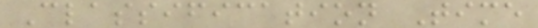Classification Time
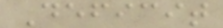Deficit
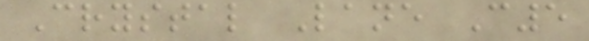Crystal Lane C5
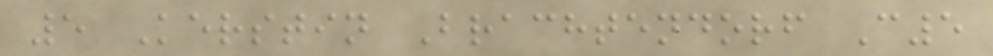5 Kerstin Brachtendorf C5
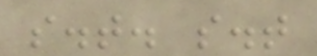s.t. s.t
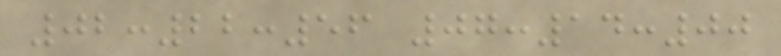02:22:56 07:14:00
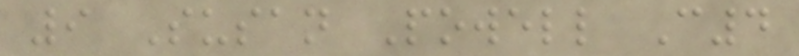9 Susan Powell C4
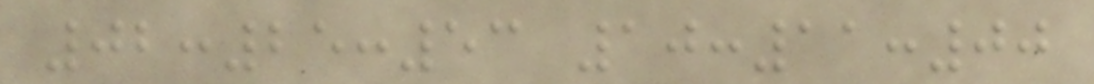02:25:53 10:11:00
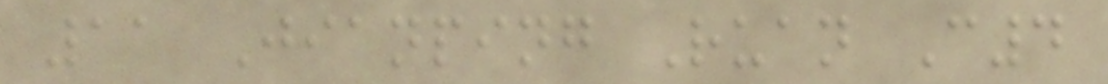11 Jianping Ruan C4
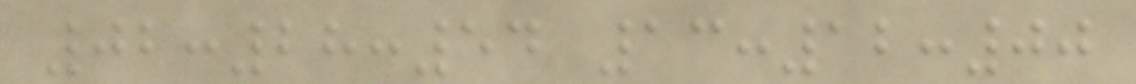02:28:54 13:12:00
